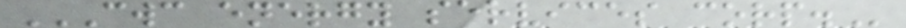CWC ENERGY SERVICES CORP.
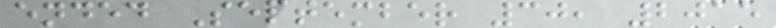ended September 30, 2015
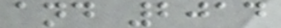and 2014
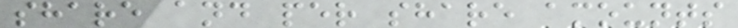share and per share amounts
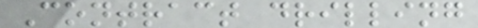Contract drilling
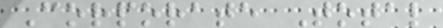Corporate Total
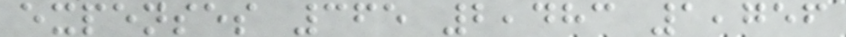expenses 365 2,483 1,756
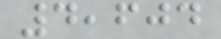4,604
